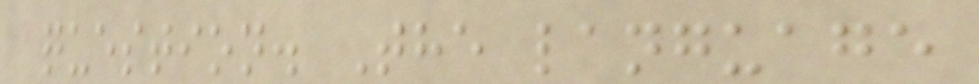question. The language
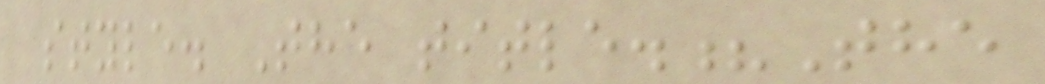style. The title.?The
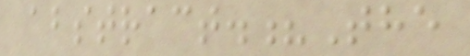abstract.?The
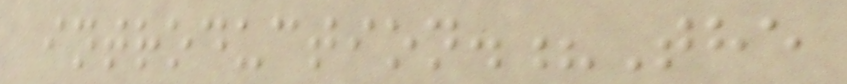introduction.?The
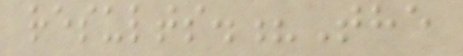results.?The
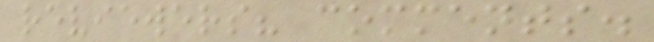reviewers? comments.
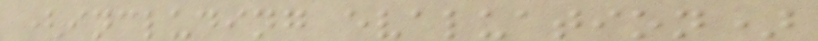(including evaluation)
